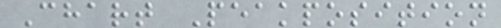Chart Peakposition
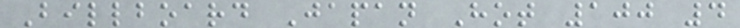Billboard Japan Hot 100 4
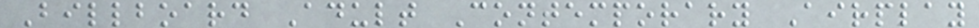Billboard Adult Contemporary Airplay
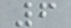6
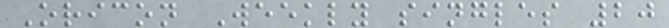Oricon Weekly singles 20
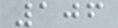106
